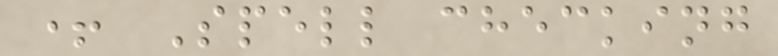+ Spell checking
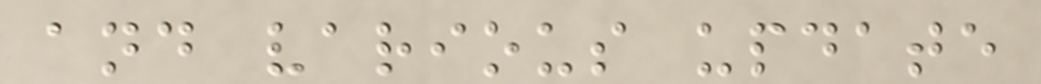and various update
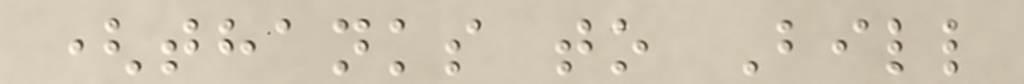(thanks to Bill
